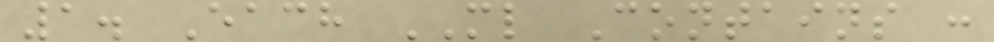1. Each ML Contains :
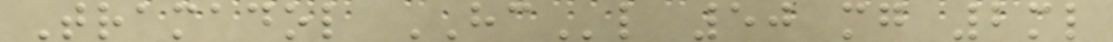Tramadol HCl 50 mg 2ml
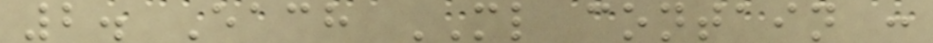2. Each ML contain :
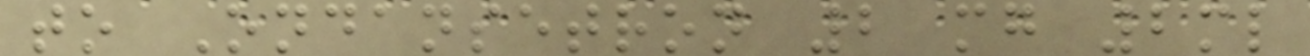to Ondansetron 2 mg 2ml
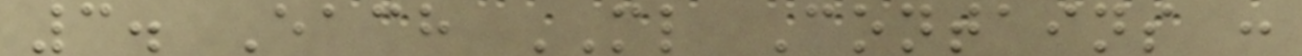3. Each ML Contains :
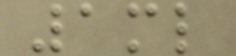1ml
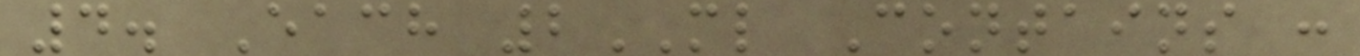4. Each 2ML Contains :
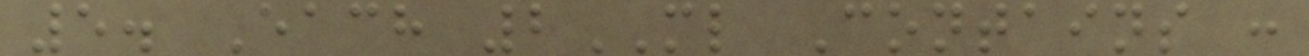5. Each 2ML Contains :
